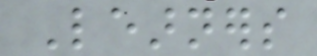Learners
